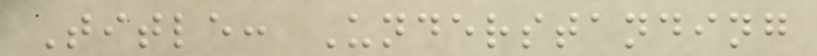Title: Understanding
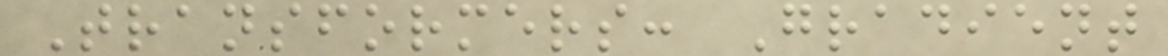Transformers: Gradient
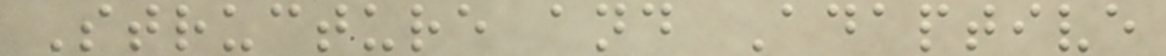Structure and Adaptive
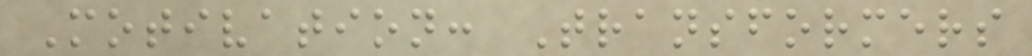Motivation: Transformers
